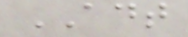ADT
